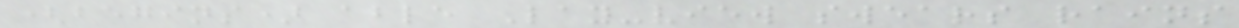(begins) able Lay-view swears rains
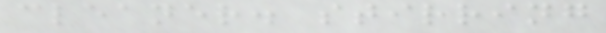cleaner. stirring
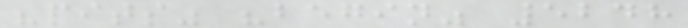"pits" "begin" 5248
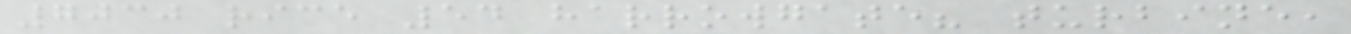7030 rice 54 harrowgate? turbine,
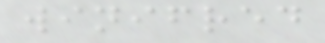winifred
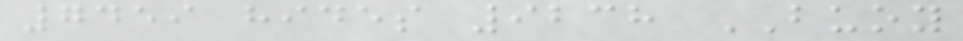7459 hides 9238 BUOY
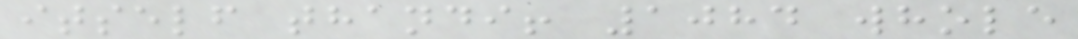itself thandi! 1084 whole
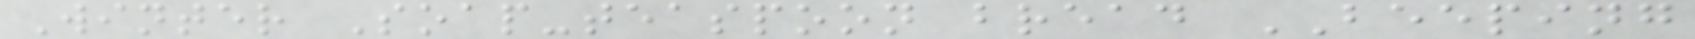Winter Soap-teaspoon bread BEEPING
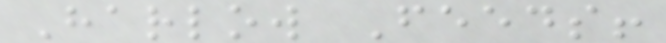Harlow Feeds!
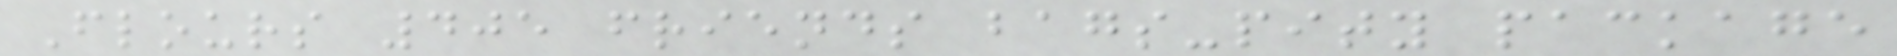Flours 405 friends bags-pity package
